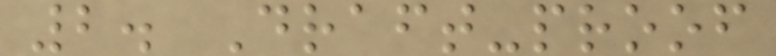2. Draft-proof
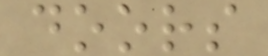doors
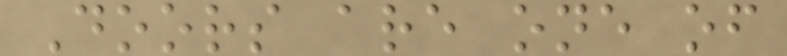Doors are one of
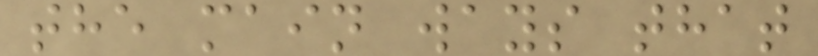the main ways that
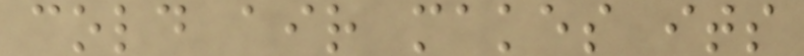cold air makes its
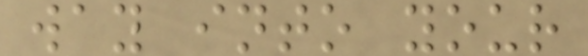way into your
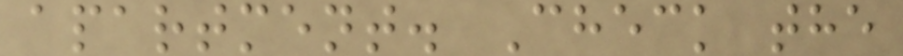apartment. Check the
